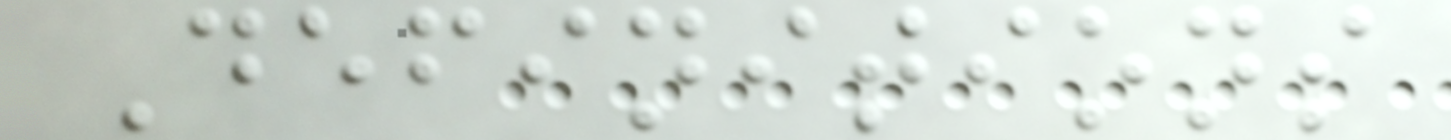Definitions
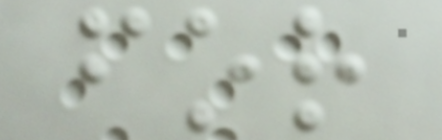for
